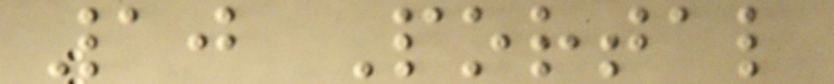10 Portal
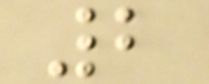2
